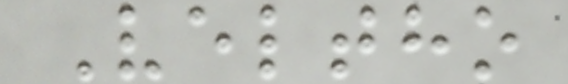Veltho
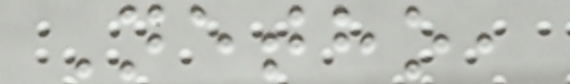Netho,
